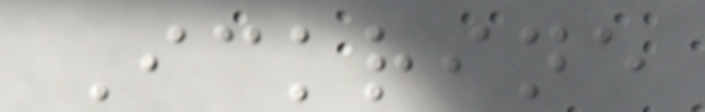Ickrine
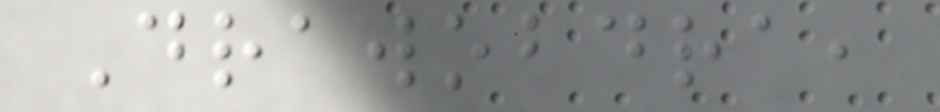Drawobdra,
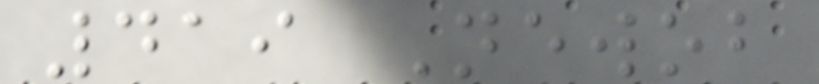419 Newob
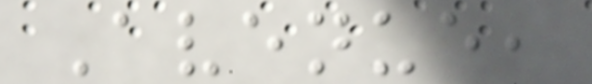Avenue,
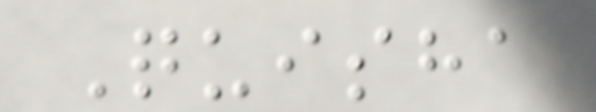Quisha
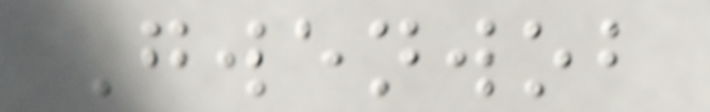Gwenwob
